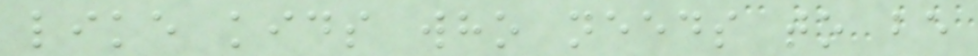like kids who needs to be
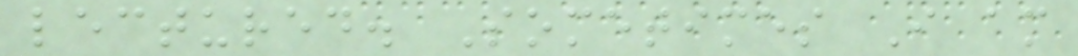lectured. Sometimes I am
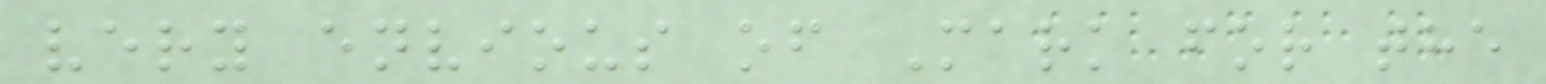very envious of Mark for the
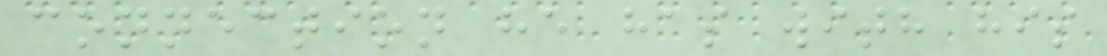connection he has with his
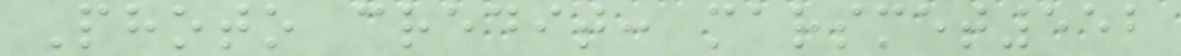Photo credit: marsmet552
